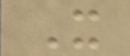It
